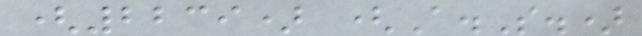(2239) (A.S.)
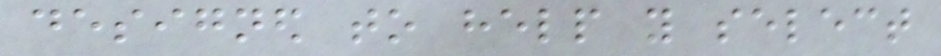designed to help you select
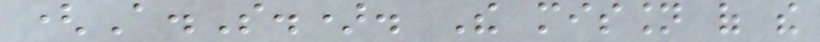(A.S.). The mission of the
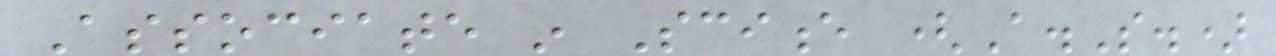Associate in Science (A.S.)
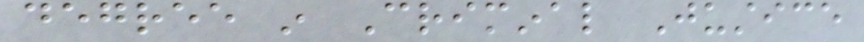degree in Criminal Justice
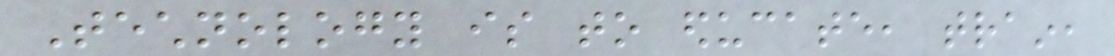Technology is to educate, train,
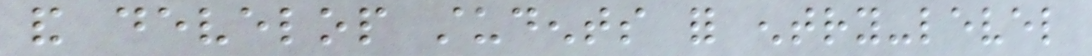and develop students for entry-level
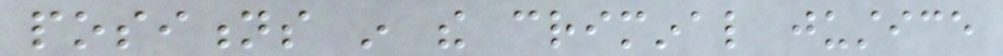positions in the criminal justice
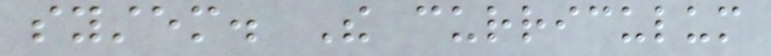system. The curriculum
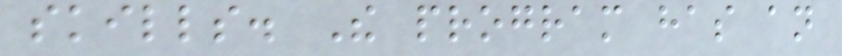skills. The program has an
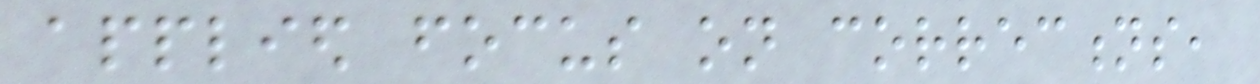applied focus on corrections,
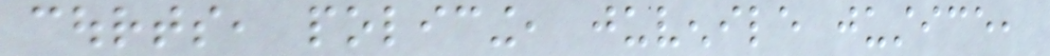courts, policing, juvenile justice,
